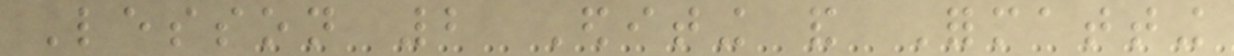Lesson 2 Editing and Formatting
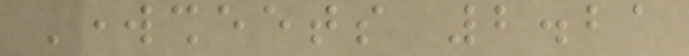Worksheets 2.21
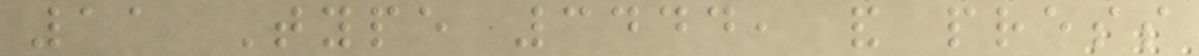11 Type 3444, and press
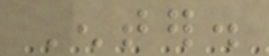Enter.
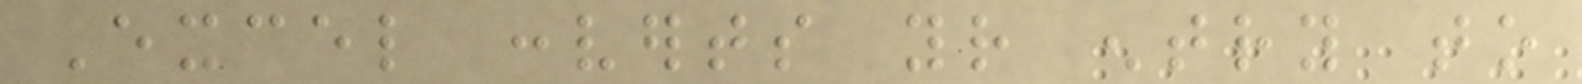Excel converts your entry to
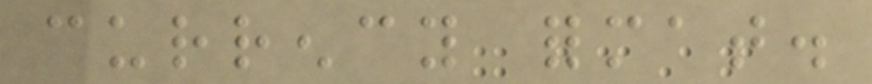currency format.
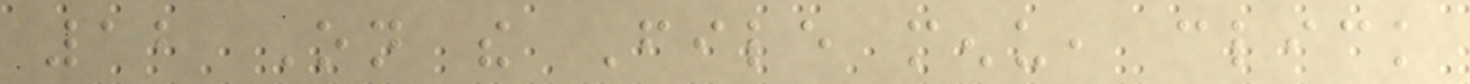12 On the File menu, click
